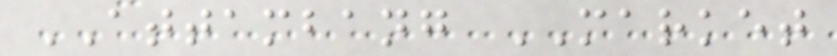ATTAMBANG MARKET
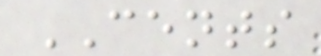CENTS
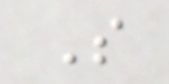S
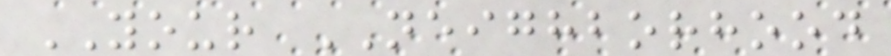YOUR NEIGHBORHOOD
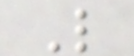L
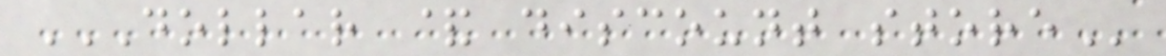DOLLAR & DISCOUNT STORE
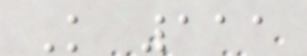K 111
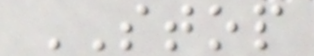STOP
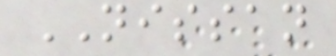NISSAN
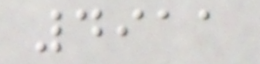4911
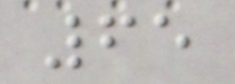65
